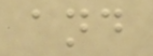and
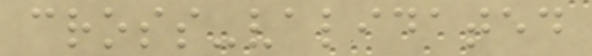cross-validated
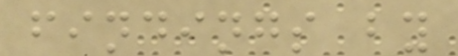findings by
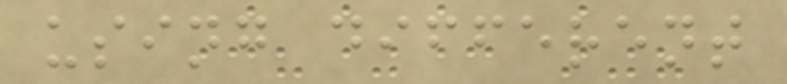using different
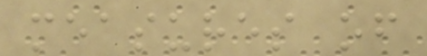measures of
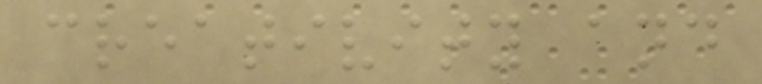creativity and
